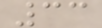33
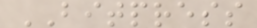BITPRESS
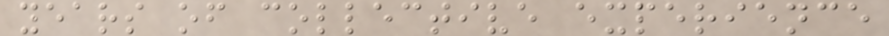years of collective experience
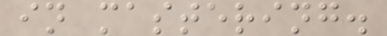in mastering.
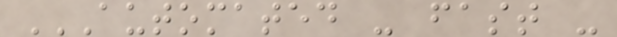AUTOMATED - FAST -
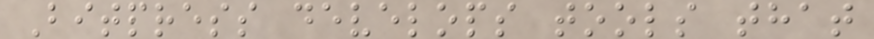Bitpress develops tools that
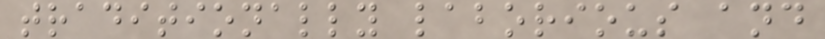traditionally laborious and
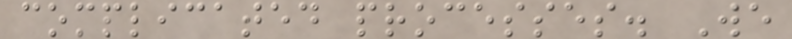complicated processes. We
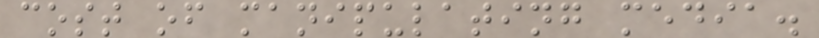cost of manipulating media.
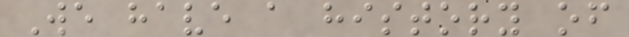We have a history of
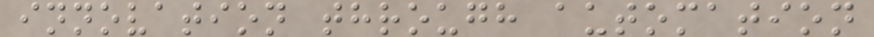innovation through automation
